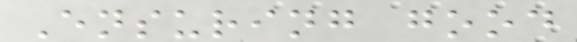Ensuring good
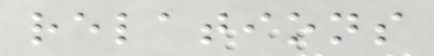relations
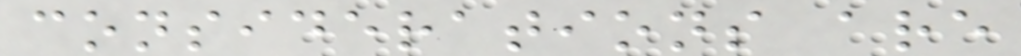considerations are
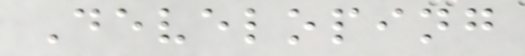Developing
